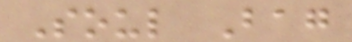Soul Bag
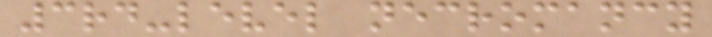3rd-level necromancy
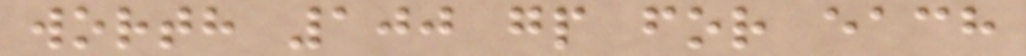worth 100 gp for each
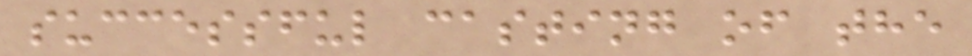successful casting of the
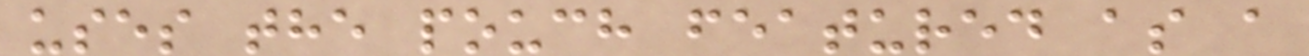uses the pouch featured as a
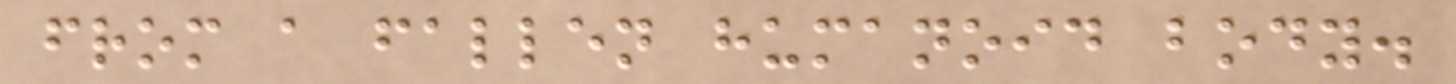from a fallen humanoid body.
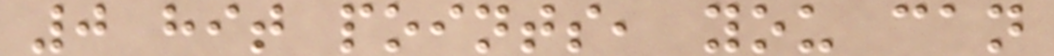0 hit points, you can
